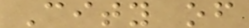City of
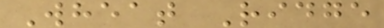Wheat Ridge
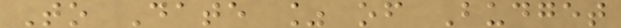To Date % of Budget
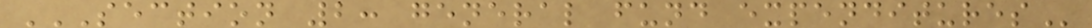SECTION 2: GENERAL FUND EXPENDITURES
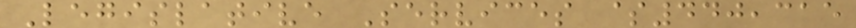Legislative Services $440,315
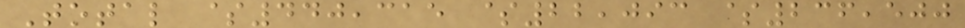Total $440,315 $22,093 $236,500
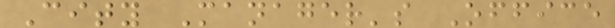City Manager's Office
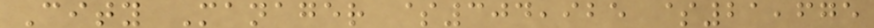City Manager $304,925 $21,675
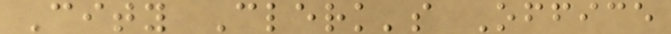City Clerk's Office
